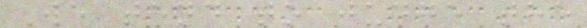We tend to judge the
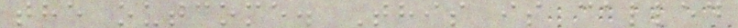the outcome. This is called
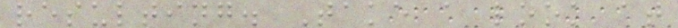resulting. Take a look at
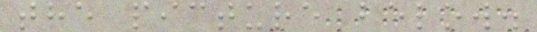the picture below.
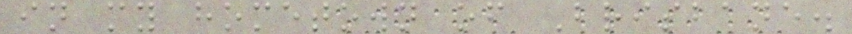in my hometown of Brisbane.
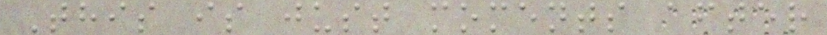This is just moments after
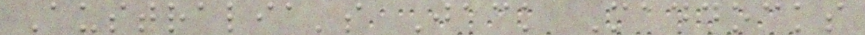Australia's Jack Maddocks
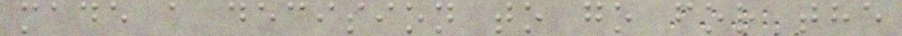made a decision to go for the
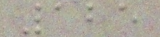125
